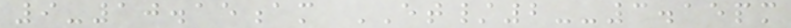9-10.15am ET/2--3.15pm
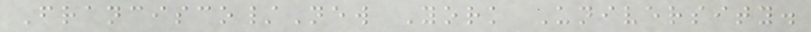Francisco/New York University.
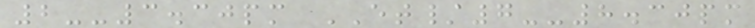2--3.30pm ET/7--8.30pm
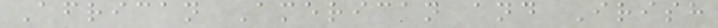African American and Irish
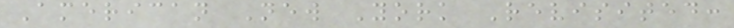American New York Revisited:
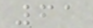61
